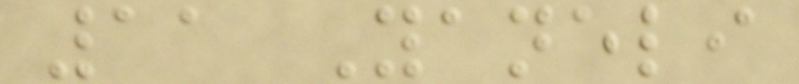11 Yaneli
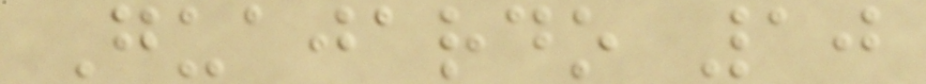Guajardo 10
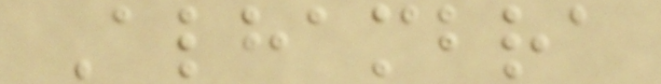Alhambra
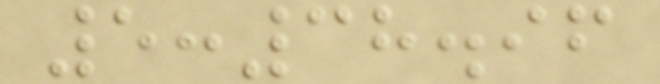5:38.96
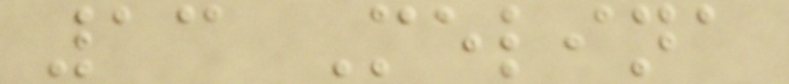13 Melina
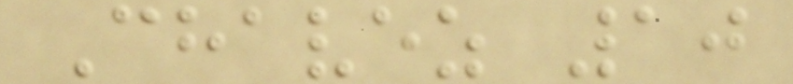Chavez 10
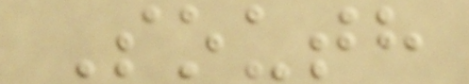South
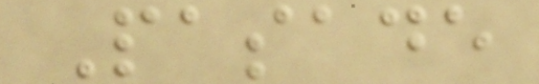Pasade
